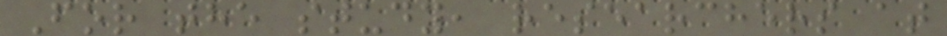For the study, researchers at
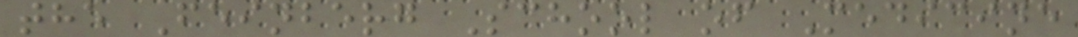the Feinberg School of Medicine
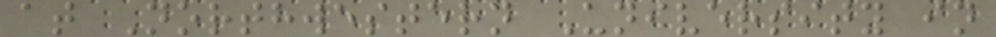at Northwestern University in
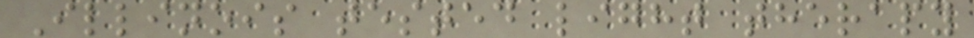Illinois tested light therapy
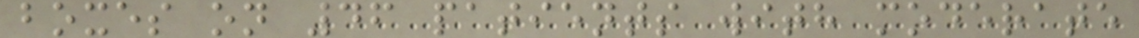boxes on 46 patients with moderate
